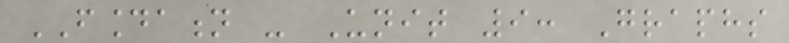FOUNDATION - Unit 9: Graphs
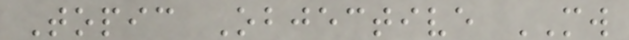Topic Objective MW
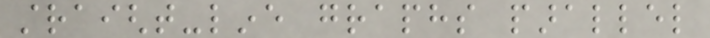straight-line graphs parallel
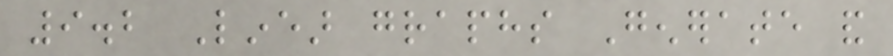9.2 Linear graphs Generate and
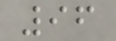96
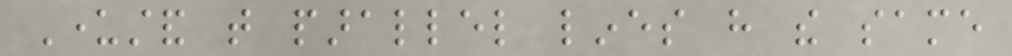Understand that parallel lines have the same
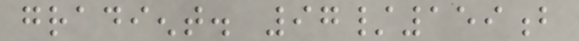gradient. 97/159b
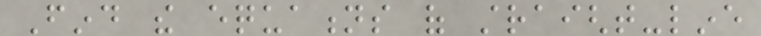Find the equations of straight-line
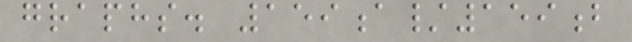graphs. 159a/159b
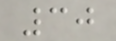30
